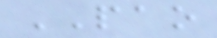PAO
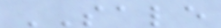SALE
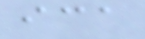ica
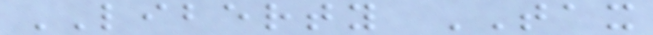LIBERTY TAX
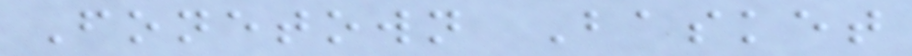Fonetown Basket
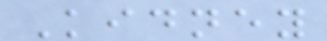Kidney
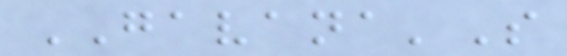GAVANA'S
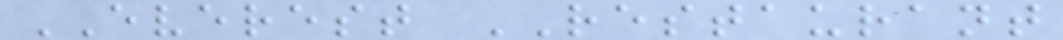EVEREST RESTAURANT
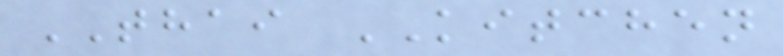THAI KITCHEN
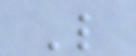L
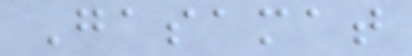Gasamat
